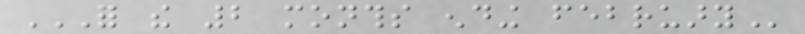FOR THE 2 MONTHS ENDING FEBRUARY
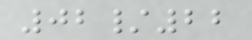02/22
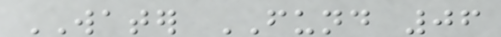WATER FUND 06
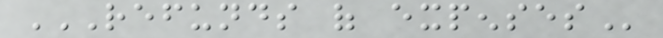REFUNDS OF EXPENSES
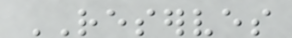RESERVES
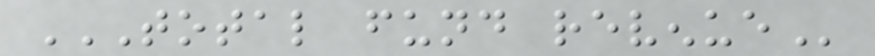TOTAL FUND REVENUE
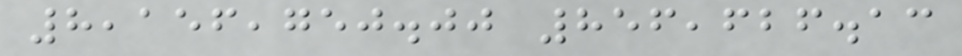8,156,750.00 856,626.13
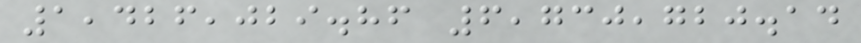1,426,029.86 6,730,720.14
